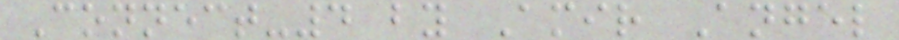Connect-4 by Amir Angel
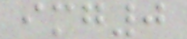img0
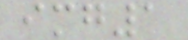img1
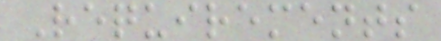Requirements
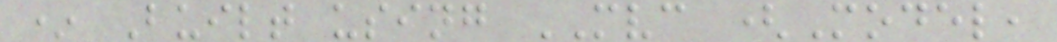* Built using MVC (Model,
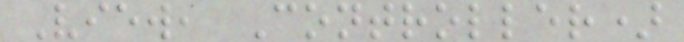View, Controller)
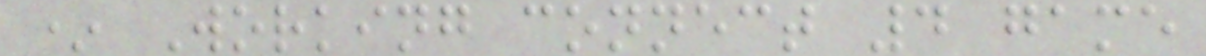* Working connect 4 game
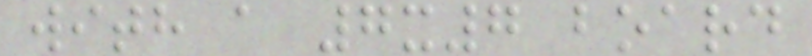with a 7x7 board
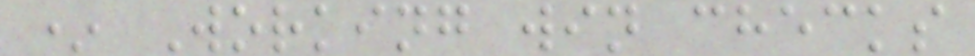* Working win checks
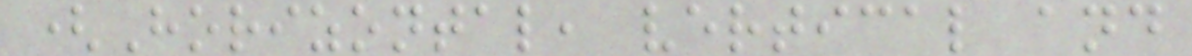(Horizontal, vertical and
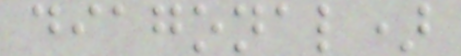diagonal)
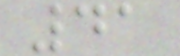41
